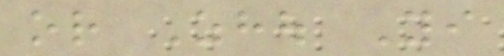or Zhou Yi
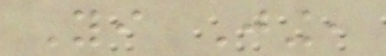Yi Jing,
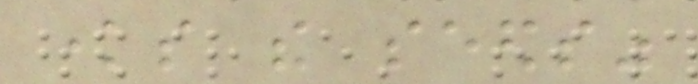knows the seeds"
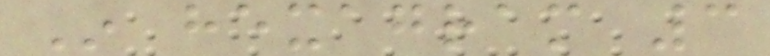In hexagram 3
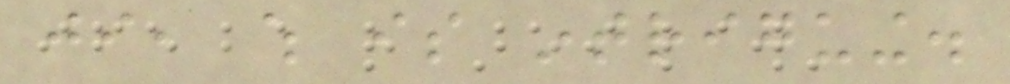ji, which is intriguing.
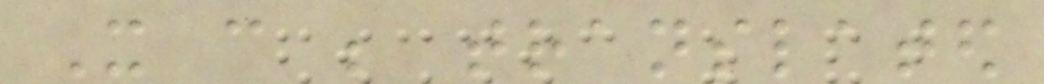It can be translated
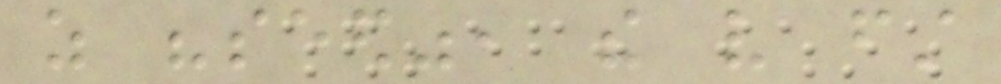as "seed", the very first
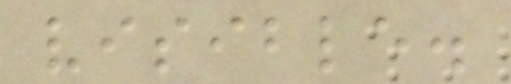visible.
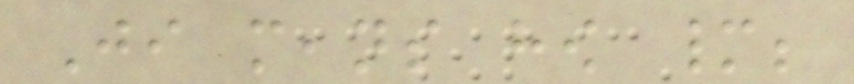Ji means how many;
